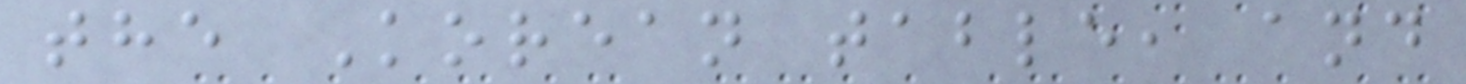the Korean table, and
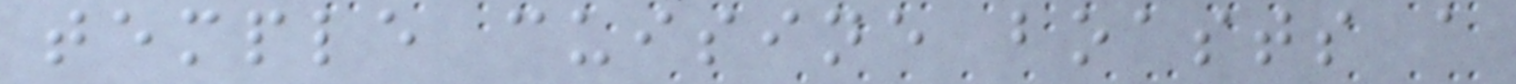temple cuisine boasts a
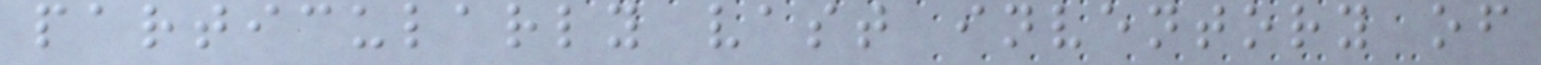particularly vast inventory of
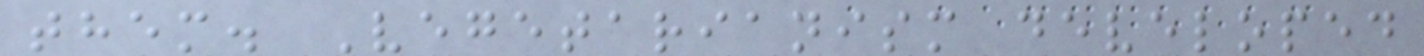them. Vegetarianism developed
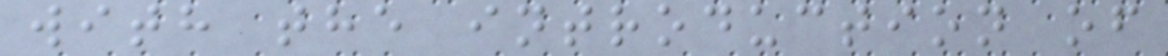with the introduction of
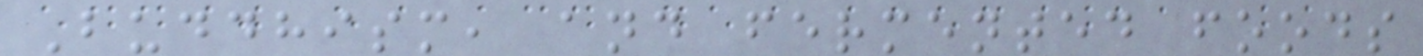Buddhism, and fermented foods
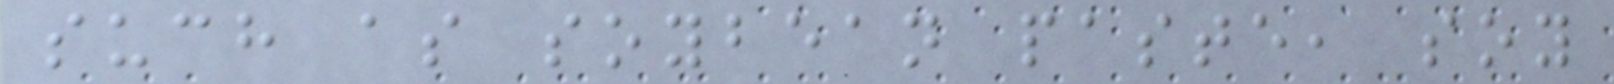such as soybean paste, soy
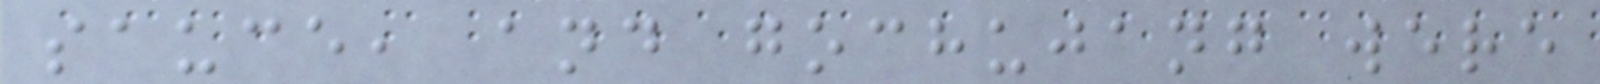sauce, and gochujang were
